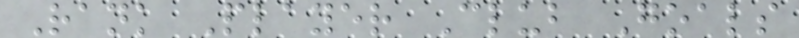Rank Player Club Goals
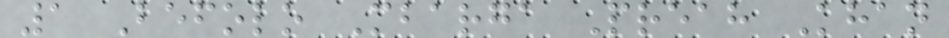1 Befolo Mbarga Preah Khan
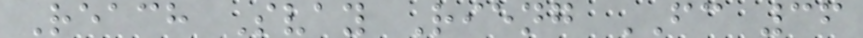Reach Svay Rieng FC 36
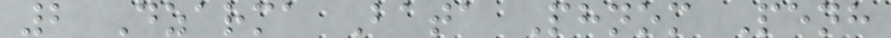2 Dzarma Bata Phnom Penh
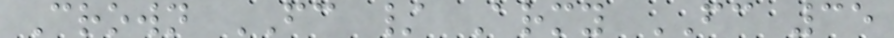Crown FC / Army FC 35
